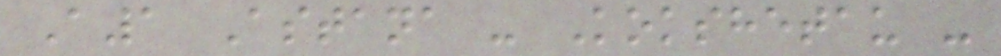A1 Astana - Kokshetau -
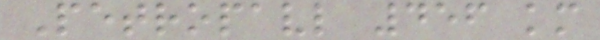Petropavl 456 km
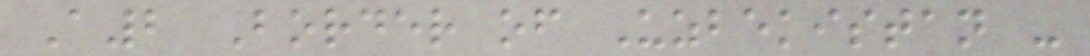A2 Border of Uzbekistan -
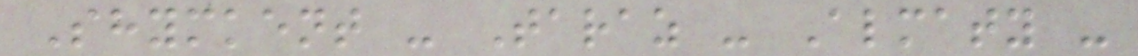Shymkent - Taraz - Almaty -
